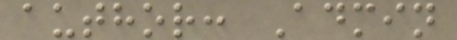author: Admin
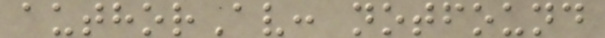authorAv: notfound
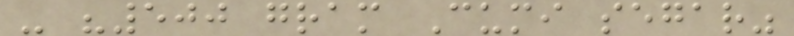- "500 gram Cumi segar"
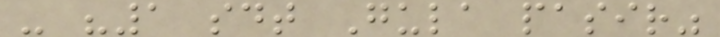- "1 sdt Gula pasir"
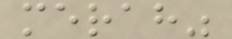merah"
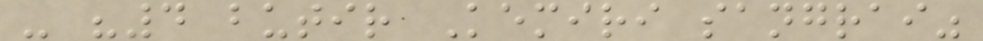- "4 butir Kemiri sangrai"
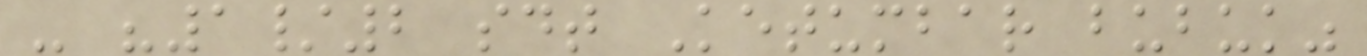- "1/2 sdt Ketumbar bubuk"
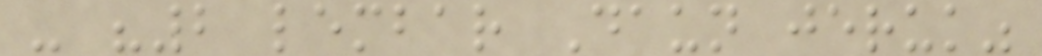- "2 lembar Daun jeruk"
